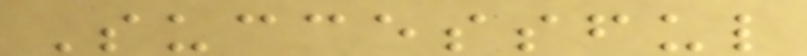Successful
